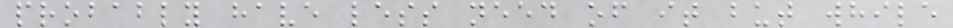probably have less need of it but while
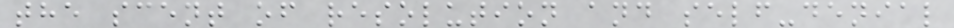the scent of resolution and self-denial
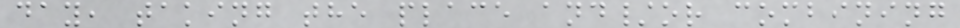day, taking the place and/or combining
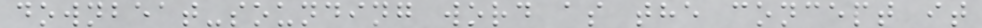downbeat-sounding word as the concept it
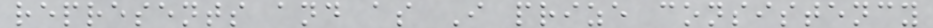represents and as I prize consistency
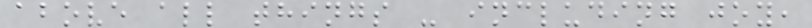above all things - including joy,
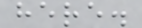here.
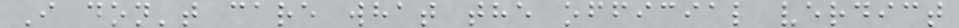I don't care what the official verdict
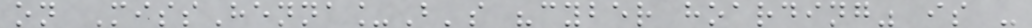on MissHenna_B's "cyber hoarding" is -
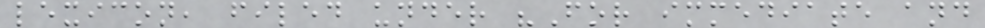lexicon, filed under "For immediate and
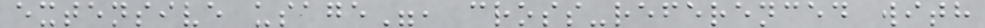extensive usage", cross-referenced with
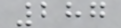287
